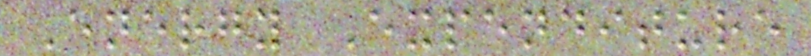Energy Expenditure
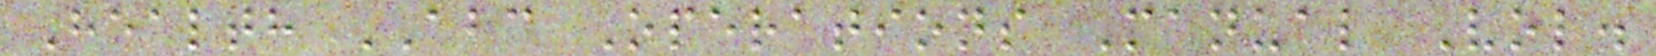Health ABC Operations Manual Vol.
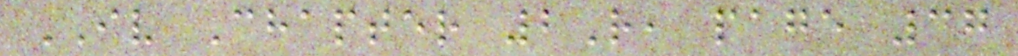IV Chapter 2R, page 37
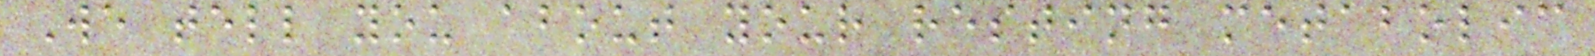We tell you about your resting metabolic
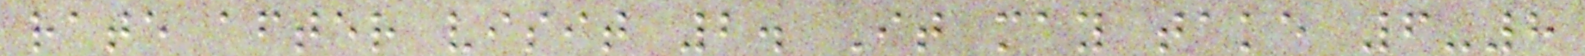rate after visit 2. It may take 6-8
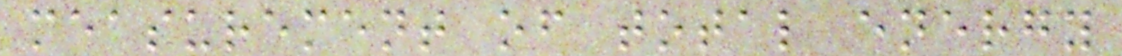measurement of total energy
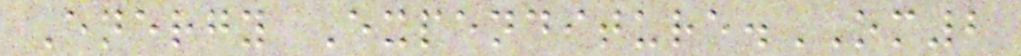Energy Expenditure.OM2
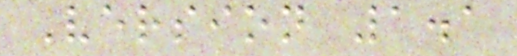Version 1.1
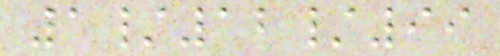1/12/99
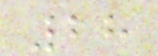28
